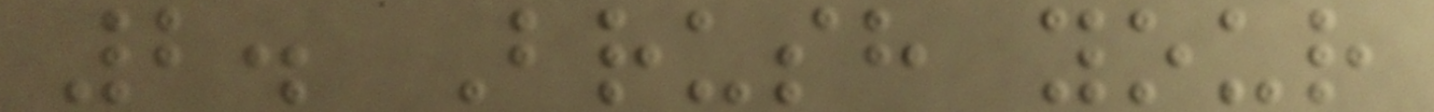2. Brush your
